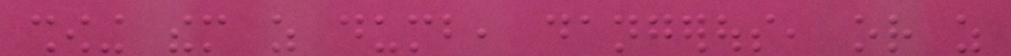showing them as dumb, dangerous, or as
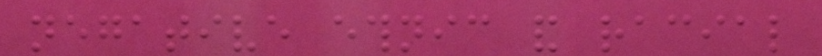negative ethnic and racial
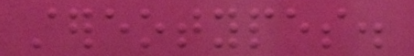stereotypes.
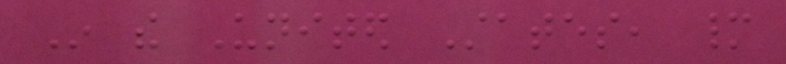In the United States, many
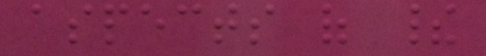aspects of their
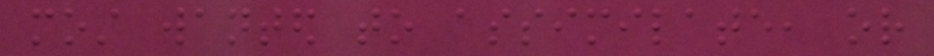most wanted to assimilate, or
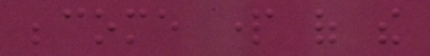become part of the
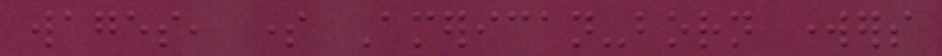wages, some American-born workers
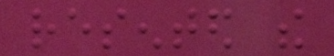resented the
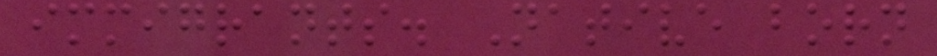immigrants. Native born
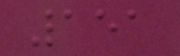151
